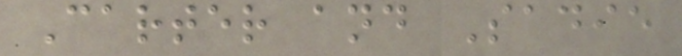Carter and Sadie
